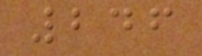246
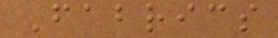Fabrics
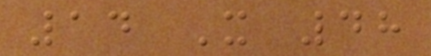14 X 48
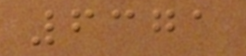6371
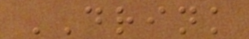DRINK
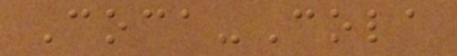Coca-Cola
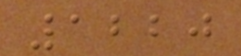1220
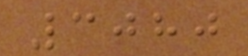3080
